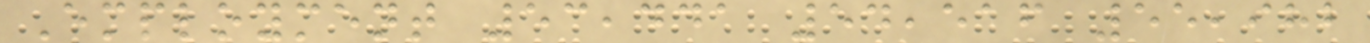Employment 53,441 54,516 55,982
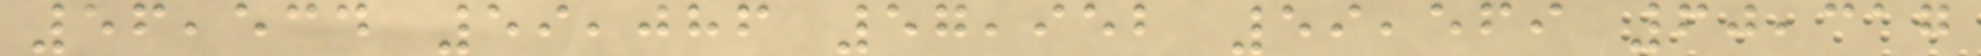56,534 59,086 57,952 59,569 60,317
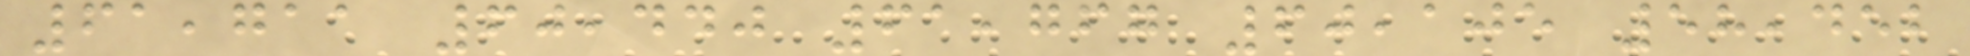61,711 60,440 61,767 60,105 58,452
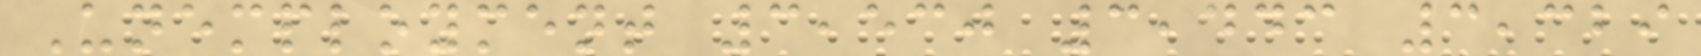Unemployment 3,530 3,443 3,329
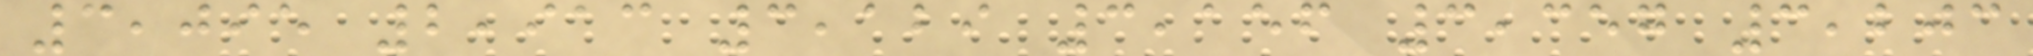3,095 2,913 3,129 3,156 3,357 3,203
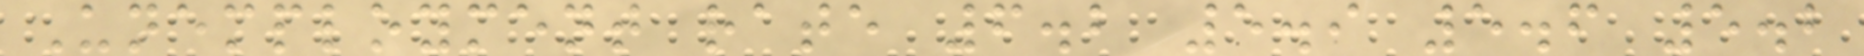Unemployment rate 6.2 5.9 5.6 5.2
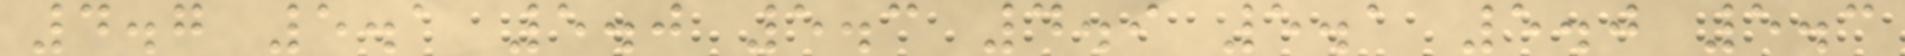4.7 5.1 5.0 5.3 4.9 5.1 5.0 5.3
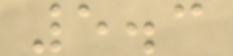5.3
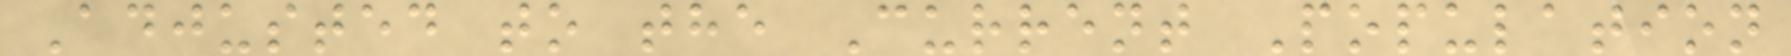Adjusted to the Current Population
